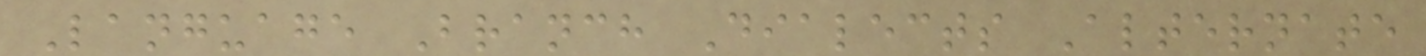Language Branch Dialects Alternate
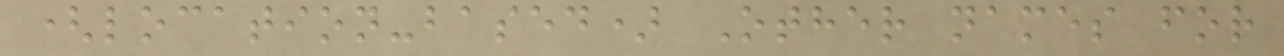(location-based) Other names for
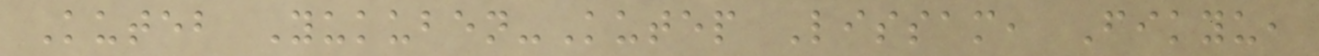Kuteb Yukuben-Kutep Lissam, Fikyu,
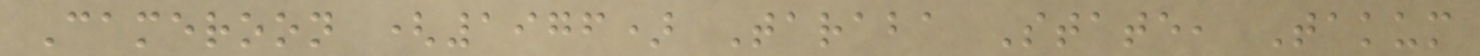Cameroon (1976) Taraba State, Takum
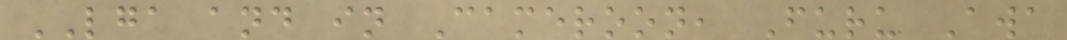LGA and in Cameroon, Furu Awa
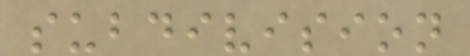subdivision
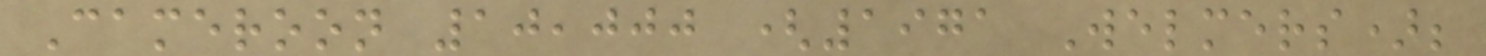Cameroon 10,000 (1971 Welmers);
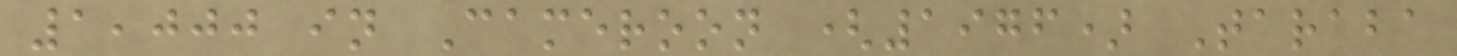1,000 in Cameroon (1976) Taraba
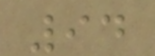94
